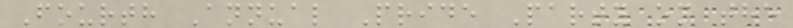Fourth Annual Pride Party on the
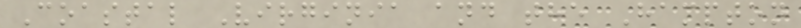Coastal Virginia and the Hampton
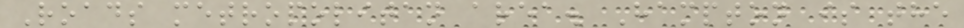Roads metropolitan area. Hampton is the
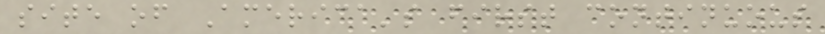site of America's first continuous
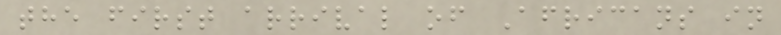the first arrival of Africans in
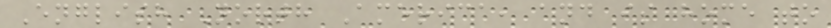English North America, and is home to
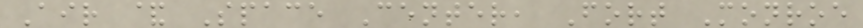Air & Space Center, Fort Monroe
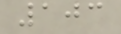103
